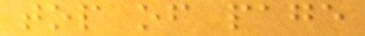top of page
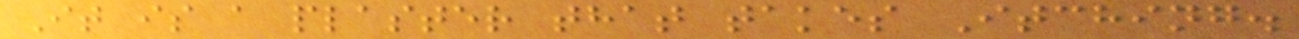It is a plaster that takes Itching.
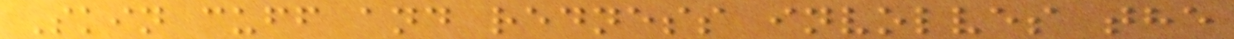Skin cuff and redness involves the
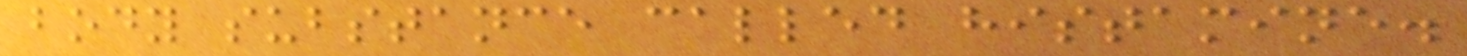body substance called histamine.
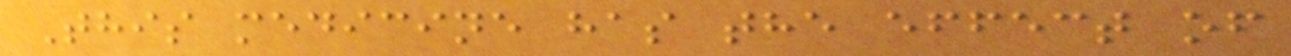This medicine has the effect of
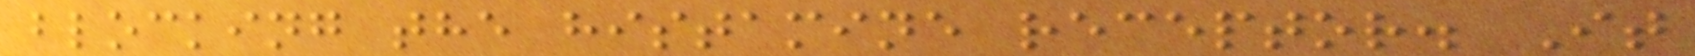blocking the histamine receptor. It
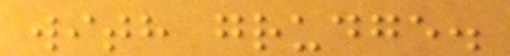with grudge.
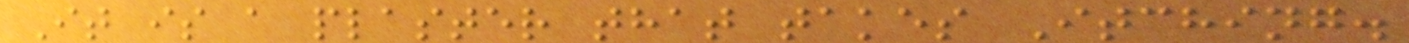It is a plaster that takes Itching.
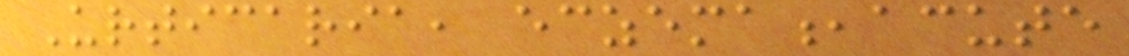Urticaria, eczema,acute
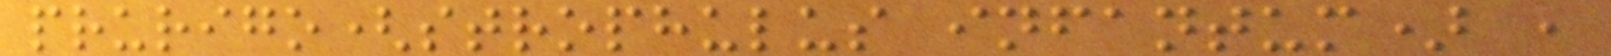prurigo(strophulus infantum) ,
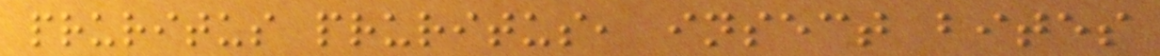pruritus pruritus, insect bites
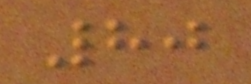80
